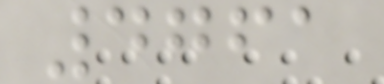4761
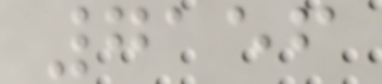7156
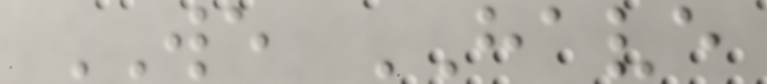WE HAVE
